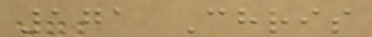171 Chris
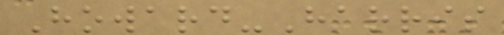Howard-Harris
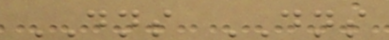DNS DNS
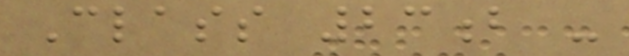Class 23b -
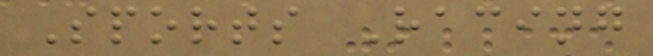Sports Racing
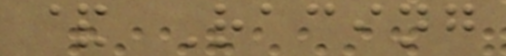& Racing
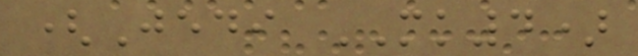(Jedi MK4)
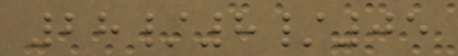28/8/05
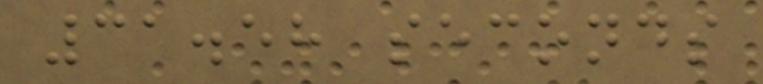31.58 seconds
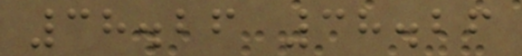38.26 38.26
